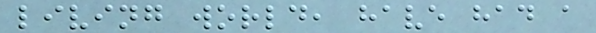living world, have had a
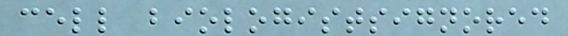cell biologistsignored
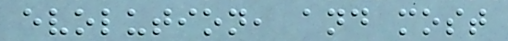evolution, and most
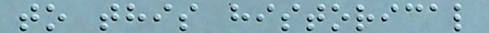to this historical
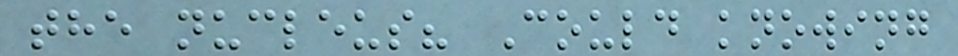the nucleus? Could knowing
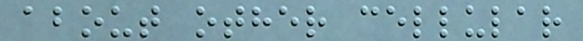about other cellular
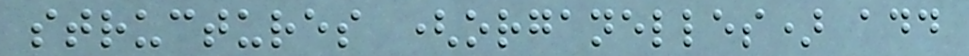structures (organelles) add
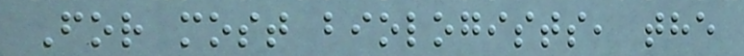For most biologists, the
